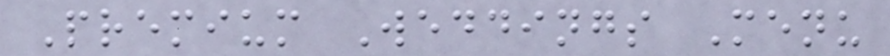Premium Weddings Menu
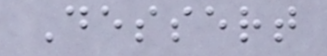Dessert
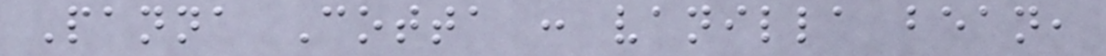Panna Cotta : vanilla bean,
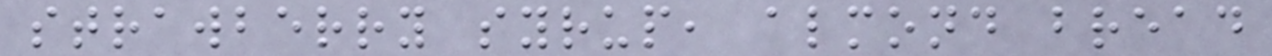strawberry syrup, almond bread
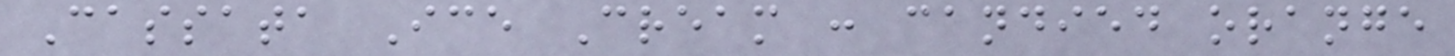Cassata Ice Cream : candied orange
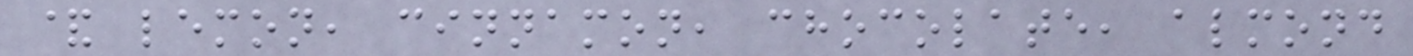& lemon, cinnamon, chocolate, almond
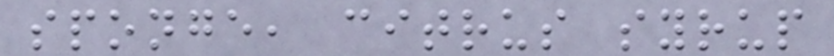sponge, citrus syrup
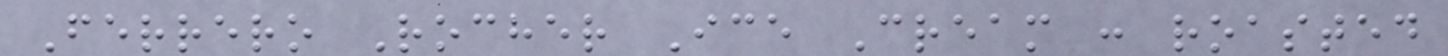Ferrero Rocher Ice Cream : roasted
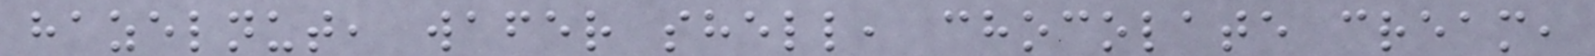hazelnut, wafer shell, chocolate cream,
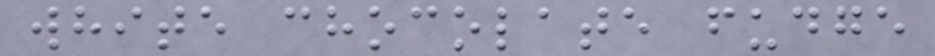white chocolate fudge
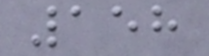158
